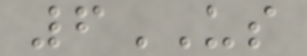6US
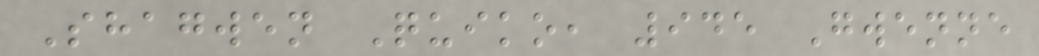Shagwen Quiko, 945 Gwenne
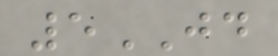5JD
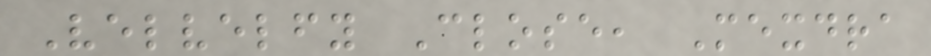Velvelfy Close, Mexdra
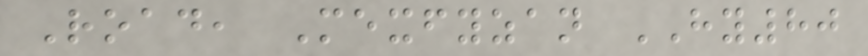Road, Mexfyzan HY80
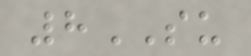8SU
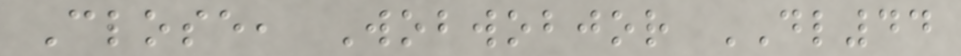Close, Wobwobjor DL44
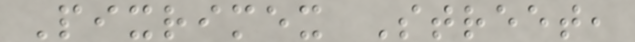Pixrimex Street,
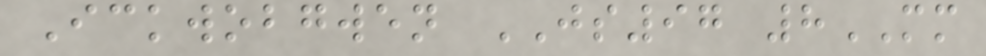Ickwobgwen JS97 8MM
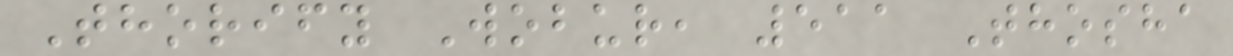Thorify Wobur, 511 Thosha
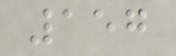157
